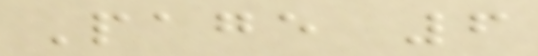Page 6
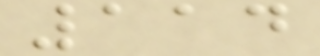114
